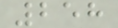258
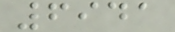6941
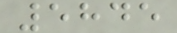5845
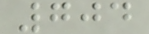704
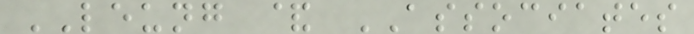LEUNG & ASSOCIATES
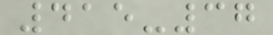415-37
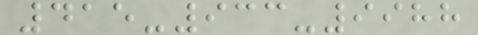415-933-9988
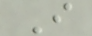I
